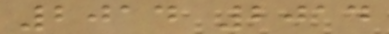2014 2014
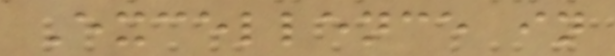Excellence in
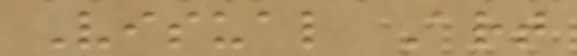Visual Art
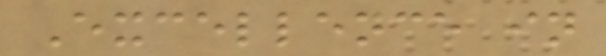Excellence in
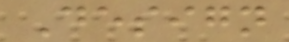Design
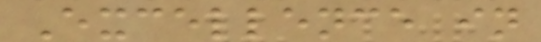Excellence in
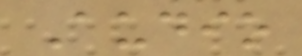Audio
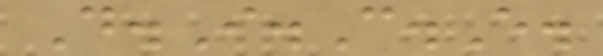D.I.C.E.
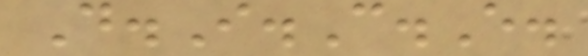D.I.C.E.
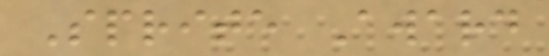Sprite Award
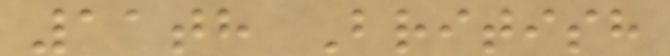11th British
